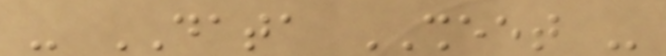- DATA SHEET -
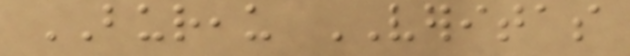BUREAU VERITAS
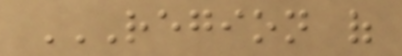REGION OF
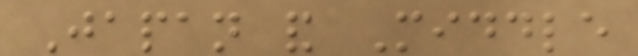Japan and Middle
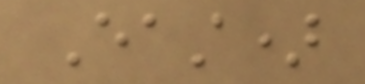East)
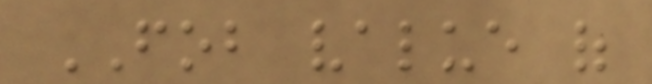FOB value of
